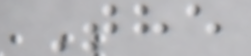The
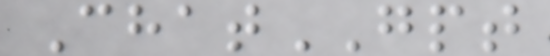ChatGPT
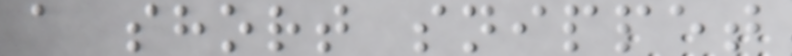a short snippet
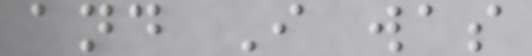and I was
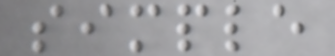simple
